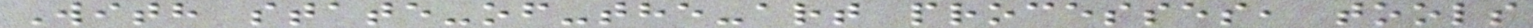With state-of-the-art processes, tools
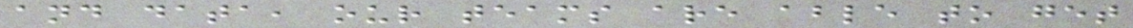and data, our teams are able to get
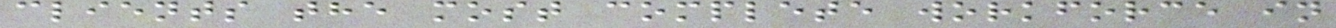clients the most complete workforce in
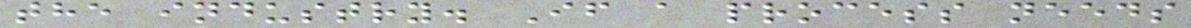the industry. If a process needs
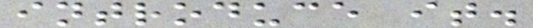introduce it.
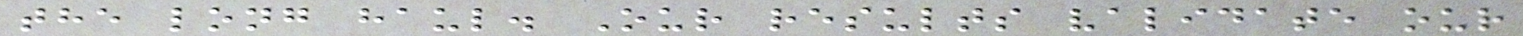the long haul. Our results validate our
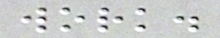work.
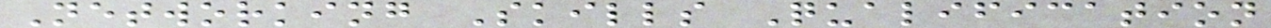Networking Skills Qualification
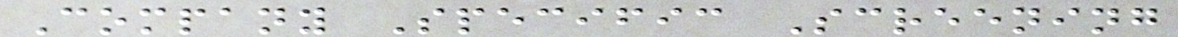Company Specific Screening
